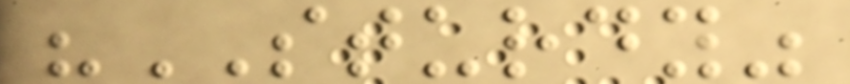"STURDY"
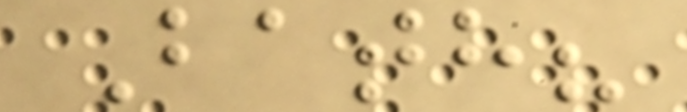Bath?
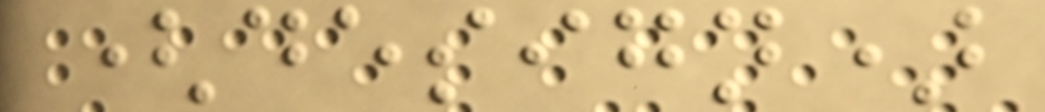(design)
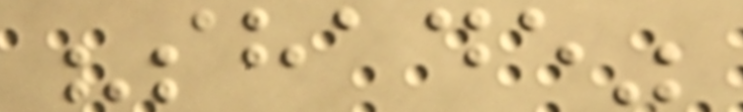"shade"
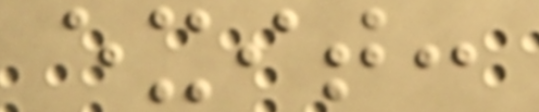exit:
